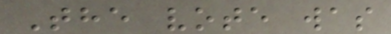The vote was
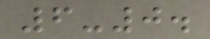6-0.
